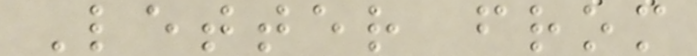Letter from
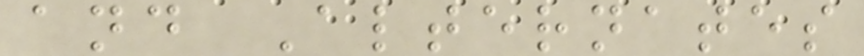and Alternates
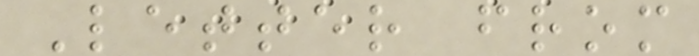Letter from
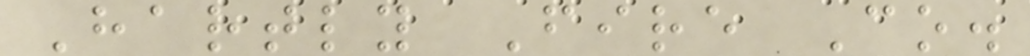Hartly Fire Co.
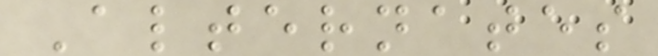Alternates
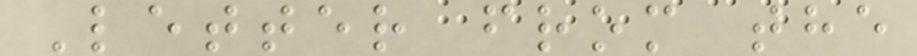Letter from the
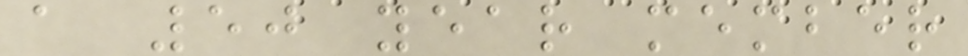a 50 year member
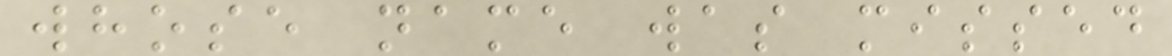whose name was missed
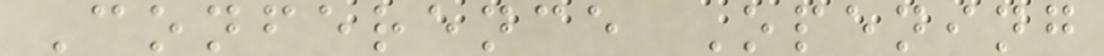Conference Opening
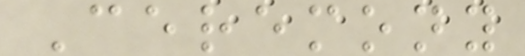Ceremony
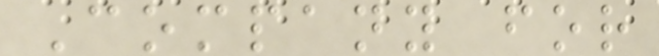Company for
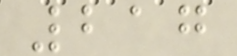217
